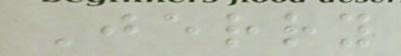Jerry
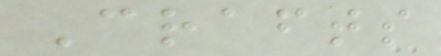Crafts
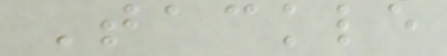Tackle
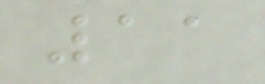11
